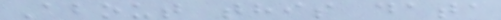About this data
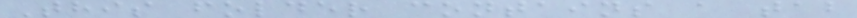This folder contains a tab
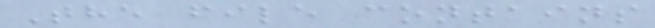The file contains
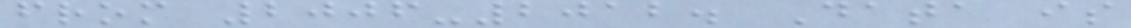from 2006-2012. Data is
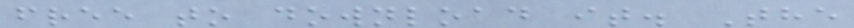free to download it. The
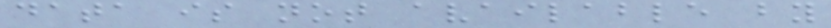data is not available by
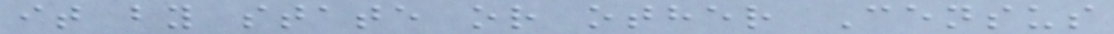it by state or other Census
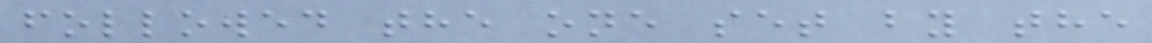followed the one set by the
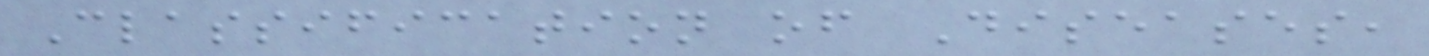Classification of Diseases,
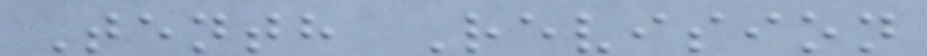Tenth Revision
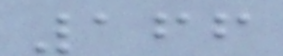166
